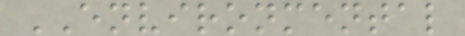ENVIRONMENTAL
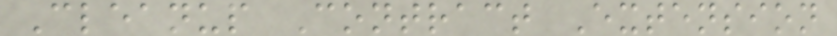Cleanup Contract Extension
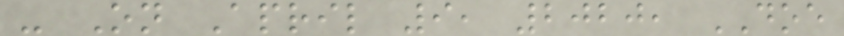- On April 9, 2020, DOE
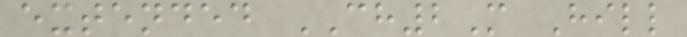extended CH2M Hill
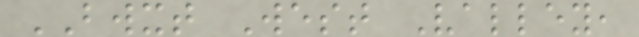BWXT West Valley,
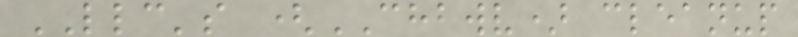LLC's (CHBWV) cleanup
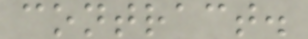contract.
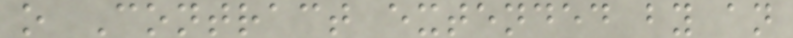o Contract extended by an
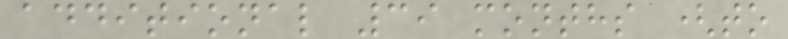additional 39 months (to
